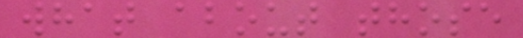what about those
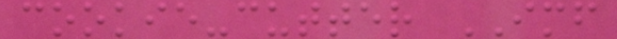cookie-cutter IMF
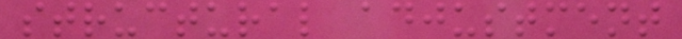structural adjustment
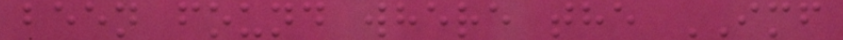been found where the IMF
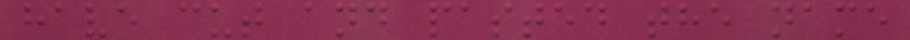have cut and pasted the name
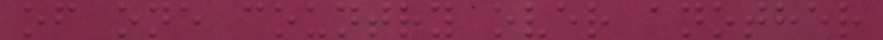of one country over another
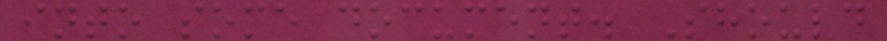into some document. Should
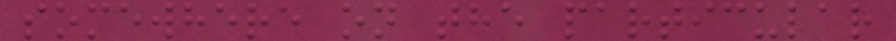somewhere on the particular
